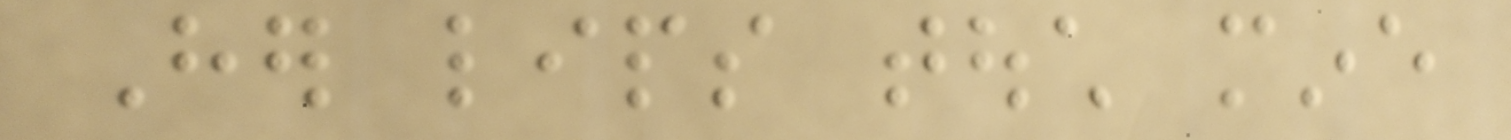Her lips touch mine
